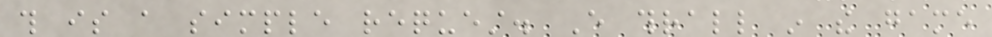this is a simple request. Every thrall in the game
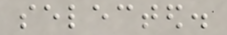selected.
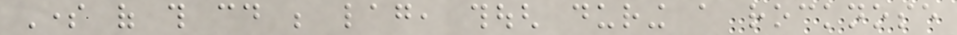Some of this could be lag, though during a rocknose
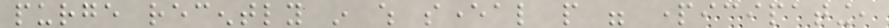purge recently in which several people were participating,
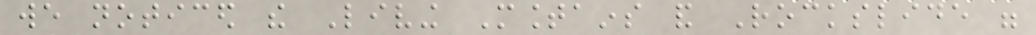we noticed the Living Mountains and Rockslide were
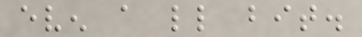even a little bit.
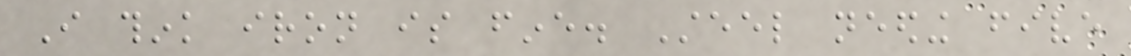I think iron is fine. Steel needing five
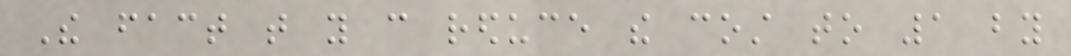The fact that you can reduce the cost to 1 by
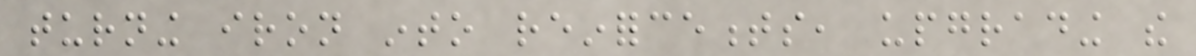turning iron into reinforcements, upgrading the
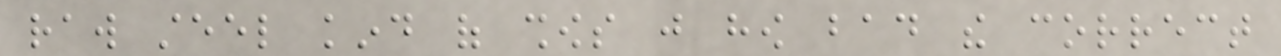raw steel kind of shows just how bad the correct
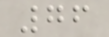76
